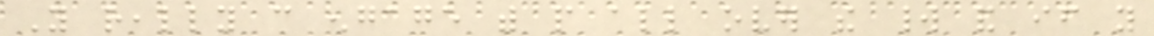You really can engage with people all over the world and if you
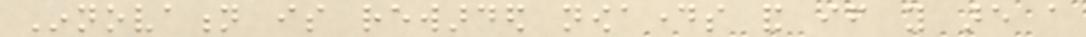Innovation is rewarded nowadays and if you are a
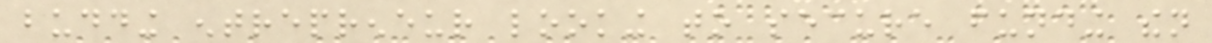budding entrepreneur looking to secure funding then
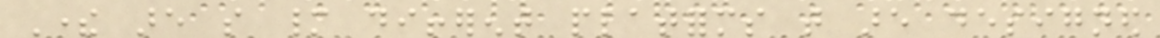There are so many different platforms that are designed
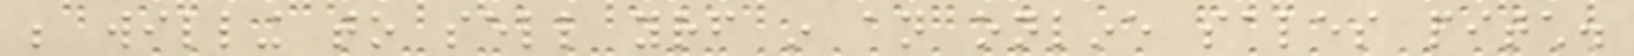be willing to sell yourself in an online sales pitch.
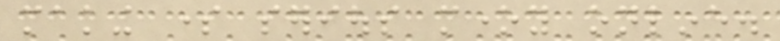making some serious money online.
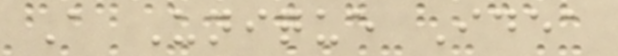A Unique Idea
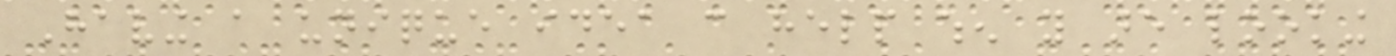Having a unique idea can help when you are looking
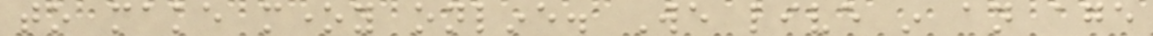to make money online. We live in an age
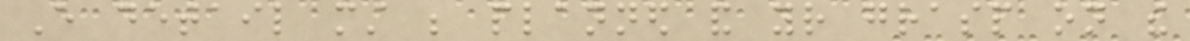Every detail must be planned and your grasp on the
